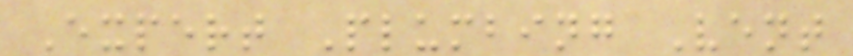Expert Plumbing Vent
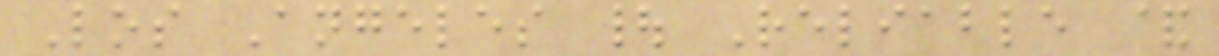Los Angeles | Reliable &
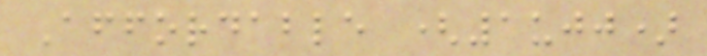Affordable (1ujj)
